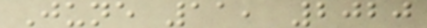June 11, 2020
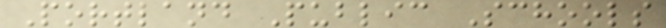Portland Public Schools
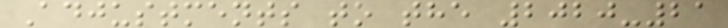Adjustments to the 2020-21
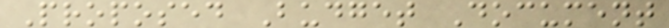Proposed Budget Document
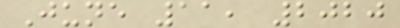June 11, 2020
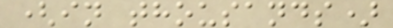(in thousands)
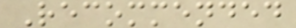Recommended
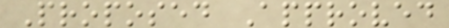Proposed Approved
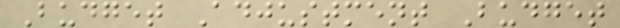Budget Adjustment Budget
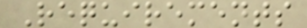Requirements
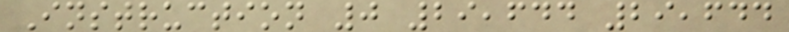Instruction 0 29,644 29,644
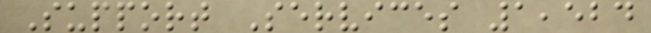Support Services 1,524
